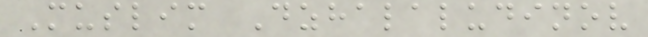Muslim Dzhalaludinov
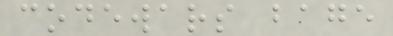codewars bage
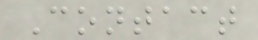Contact
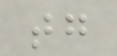tg
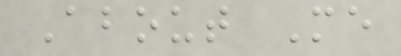About Me
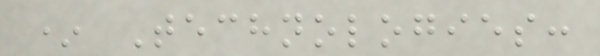* Technologies:
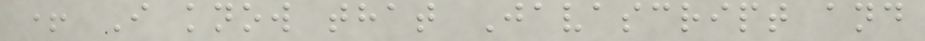+ I know that Javascript and
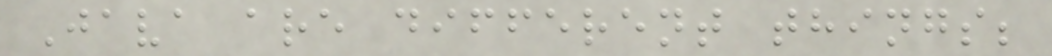Java are different things;
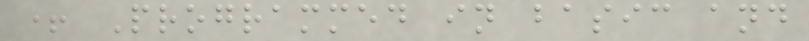+ Programmed in basic and
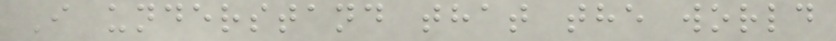I understand that the world
